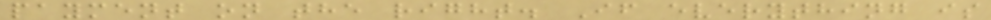payment on the right. If everything is
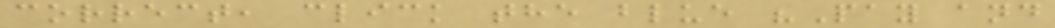correct, click the blue "Pay and
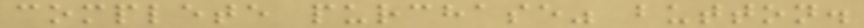complete purchase" button.
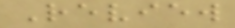Review
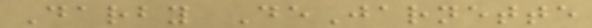Darby DeJarnette
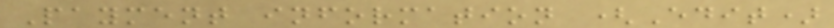Payment information (Edit)
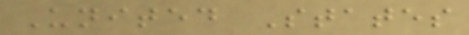United States
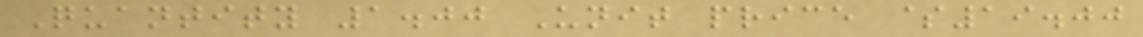Quantity 1.00 Unit price $19.00
